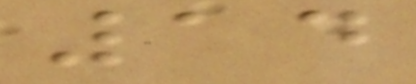14
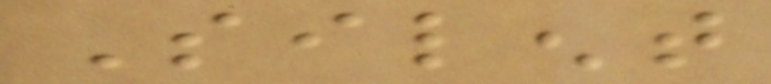Silent
